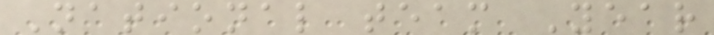National team Year
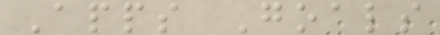Apps Goals
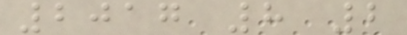2017 8 2
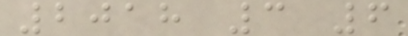2018 3 6
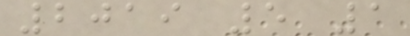2019 5 1
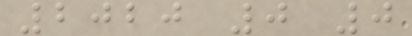2020 0 0
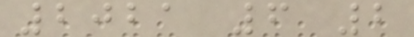2021 6 2
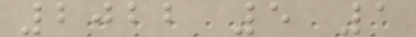2022 5 1
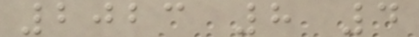2023 8 4
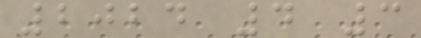2024 4 3
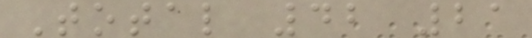Total 42 21
